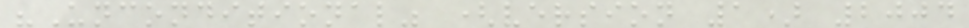"Unconditional" (version 1) 2004
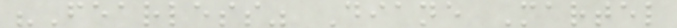"Fearless" Diane Martel
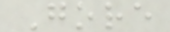Gore
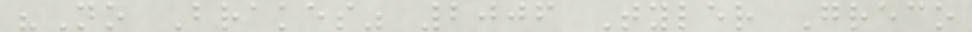"No Brakes" 2006 Tyler Greco
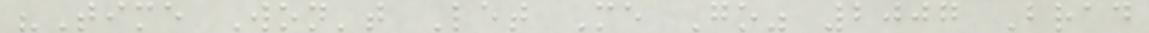"Time Won't Let Me Go" 2007 Brad
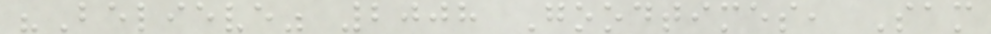"Believe" 2008 Goodtimes, Sam
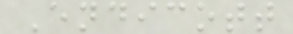Endicott
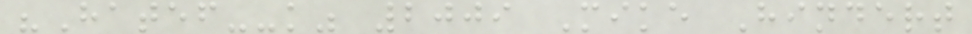"Hatef--k" 2009 Mike Hindert
